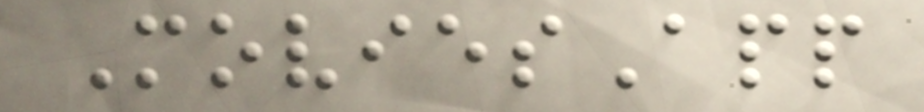MoviesApp
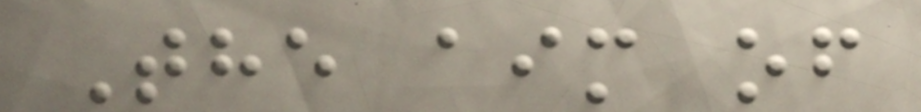The aim of
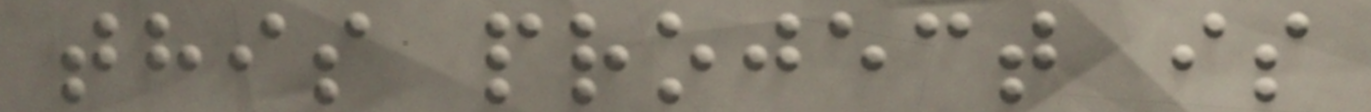this project is
